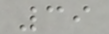39
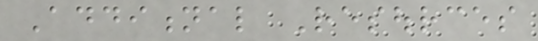Additional Resources
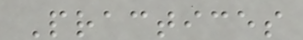Practices
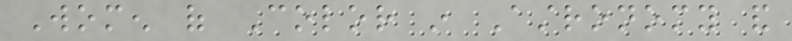Women of Color in Astronomy and
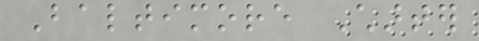Baltimore Charter
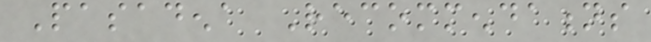Pasadena Recommendations
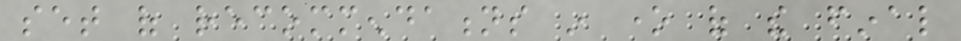set of recommendations in one of the final
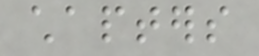chapters
